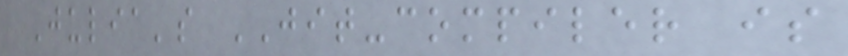Julia's JIT-compiler is
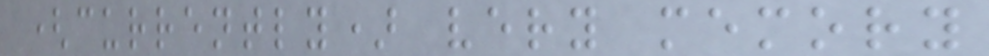(currently) very memory
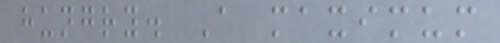hungry. A maximum
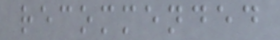recommended
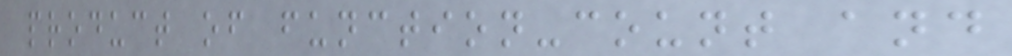product of function-count and
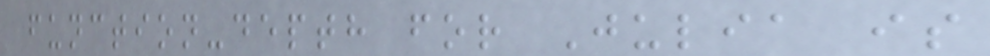function-depth for Julia is
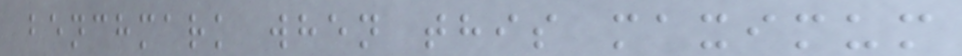benchmark when this maximum
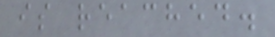is reached.
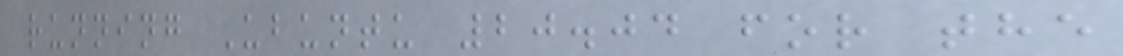running Ubuntu 20.04 for the
